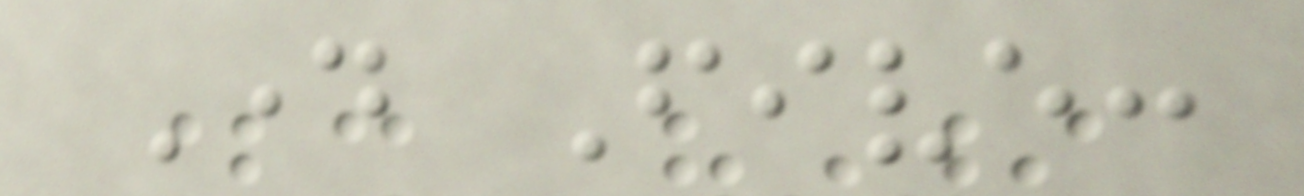Day Five:
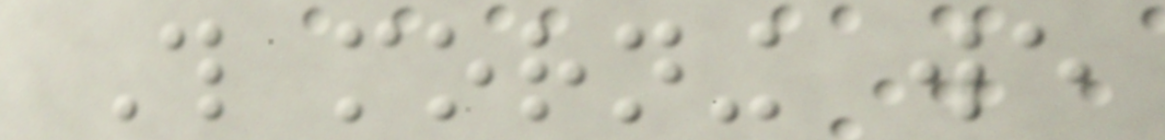This morning we
